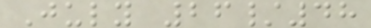July 26/48
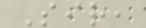Sir,
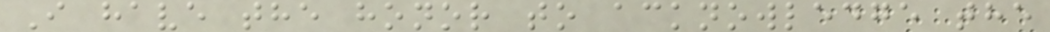I have the honor to acknowledge the
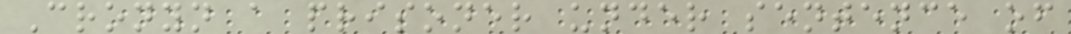Cronyn a prisoner under sentence of
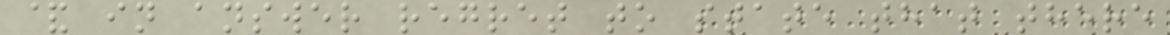& in answer regret to state that there
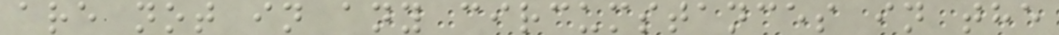are not in any circumstances in the
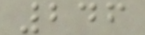246
